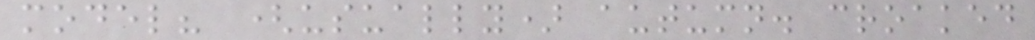model? (usually) autumn. croaked
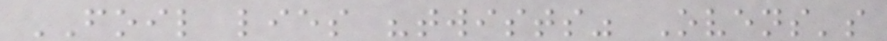FOIL lies "twists" Ovens's
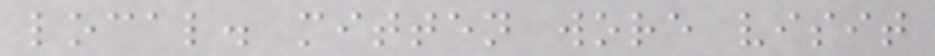local. mitten wore visit
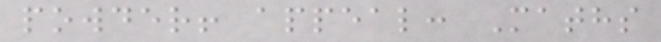powder! appeal: Maths
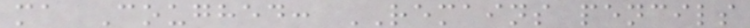ma Coughed: REMAINS pencils
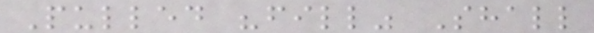Pulled "fill" Shall
